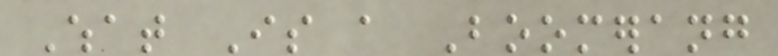What Is a Boomerang
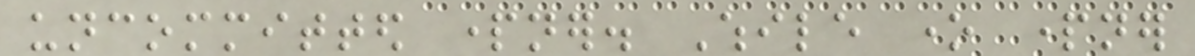uncommitted partner. While one partner
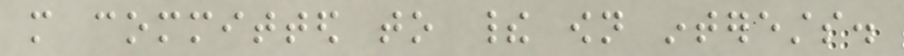more committed to their own interests.
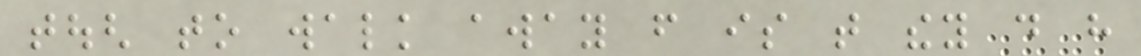tough to walk away from is that they do have
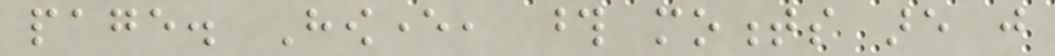page. However, those moments are just
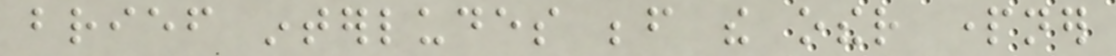brief interludes before the other partner
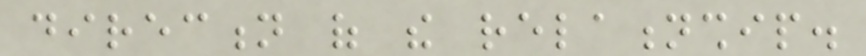direction of the relationship.
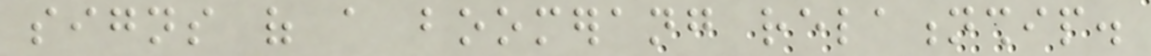signs of a boomerang relationship.
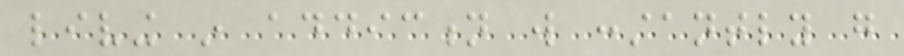living in addiction will constantly go
